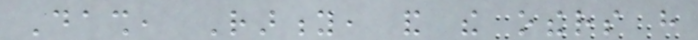Dash, Rarity, and the others have
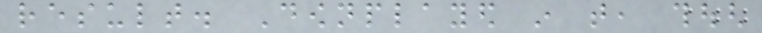result. Downplayed in that, though
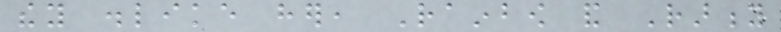they dislike her, Rainbow and Rarity
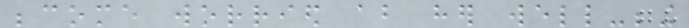become worried about her well-being
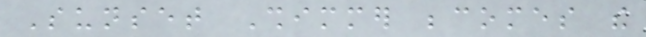Sunset Shimmer becomes the
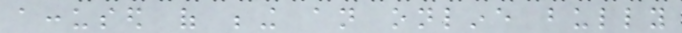accused of being an online bully
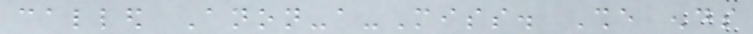called Anon-a-Miss. She ends
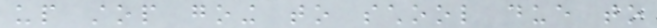up stop going to school due to
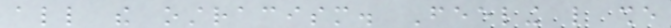all the ostracism. Feeling like she
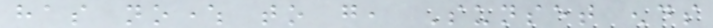has nowhere to go, Sunset ends
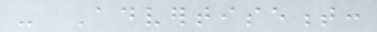- Advertisement:
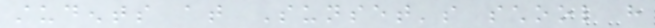students at Sunset's school have
